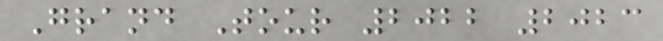Grand Tour 2022 2023
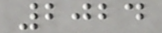2024
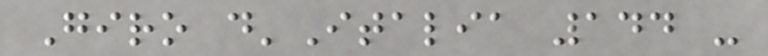Giro d'Italia 144 -
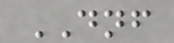DNF
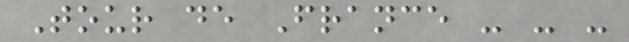Tour de France - - -
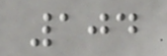104
